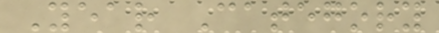Year Category
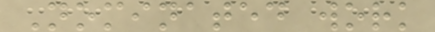Nominated work
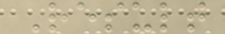Result
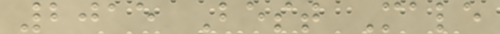2015 Best Male
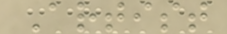Artist
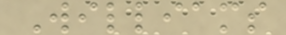Williams
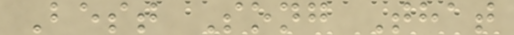Best Song That
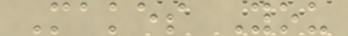Makes You
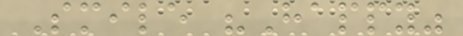Smile "Happy"
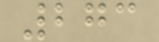273
